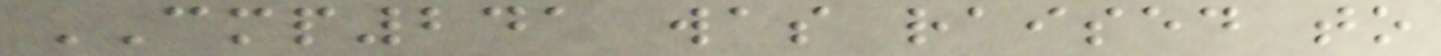CMP241 was raised to
